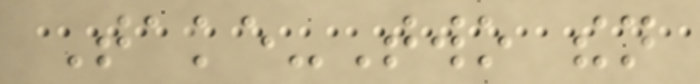Take-Two then
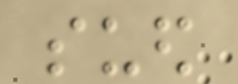sued
